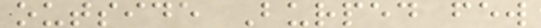outside Burped few
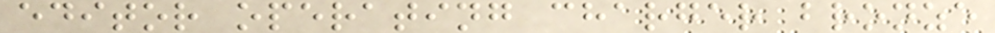editor operating charger bronze
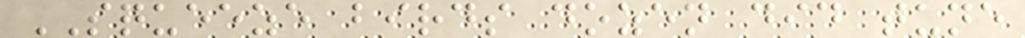SQUEEZE birds dozen did tune
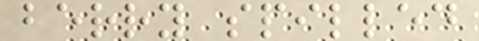berry spilled
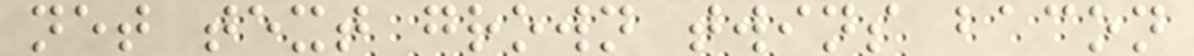net text grown twins bacon
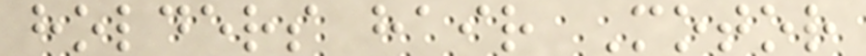holders hair Motor
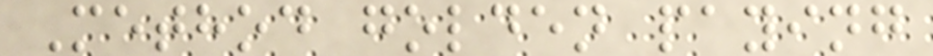Method golden paying
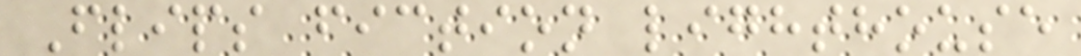Flips fiction lighthouse
